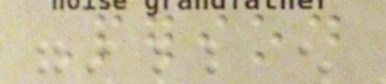Period
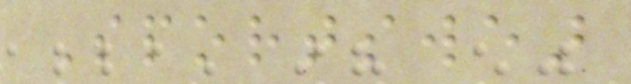Sportswear
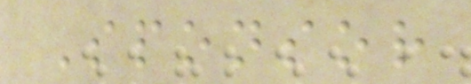Sponsor
